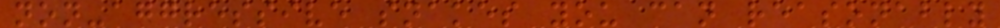non-aggressive snakes you can reasonably
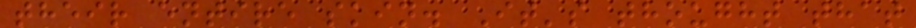their entire skin. It's thought that
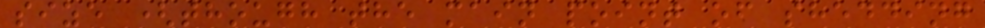size (though the main point of shedding
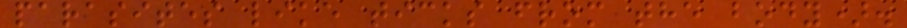parasites like ticks from the body).
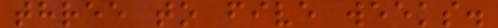three to five weeks.
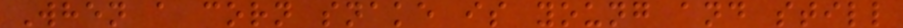When a corn snake is young and still
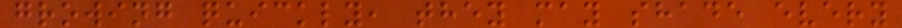growing quickly, they may shade every
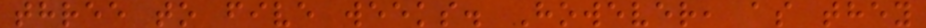three to five weeks. However, as they
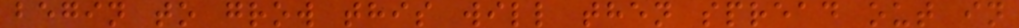begin to grow this will then spread out in
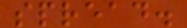spread.
